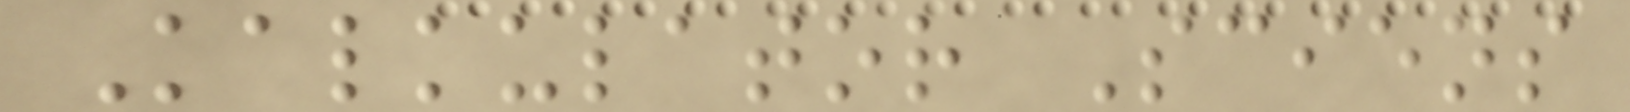Kalkulator Sciens
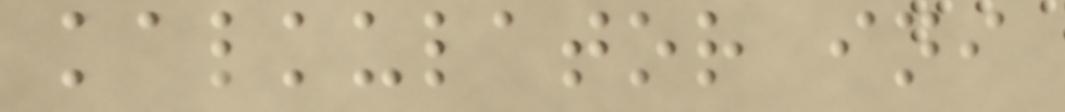kalkulator ini
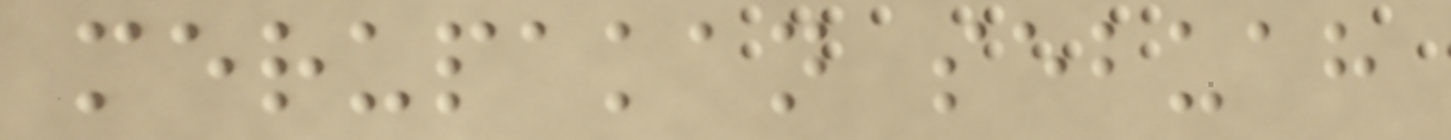merupakan sebuah
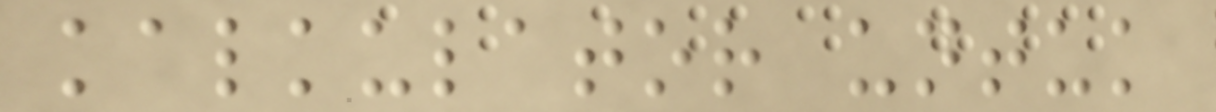kalkulator untuk
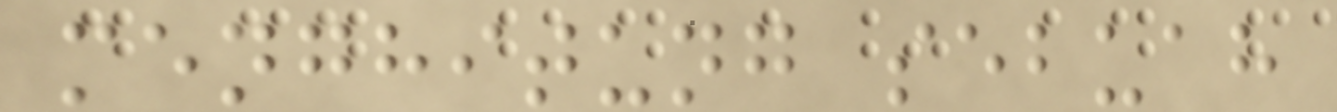menghitung sebuah
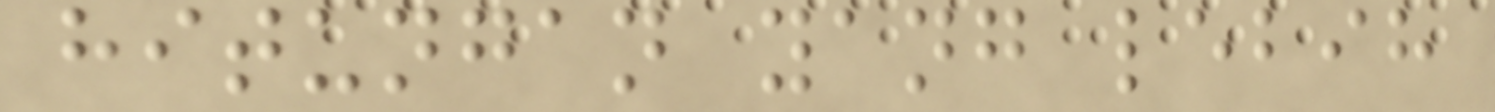hitungan yang lebih
